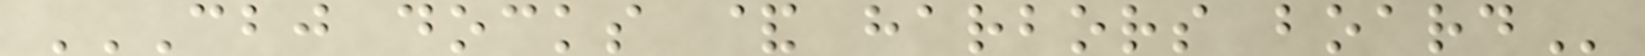CBJ DOCKS & HARBORS BOARD
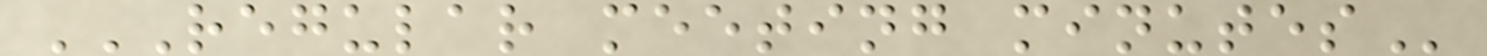REGULAR MEETING MINUTES
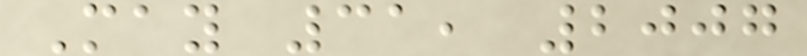May 31, 2007
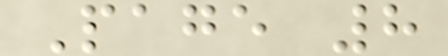Page 8
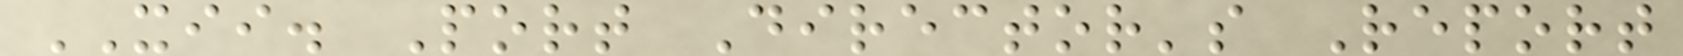XII. Port Director's Report
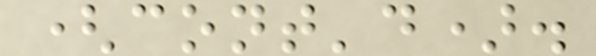(cont'd).
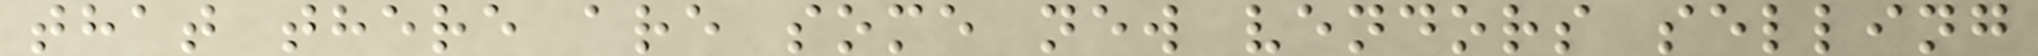that there are some new vendors selling
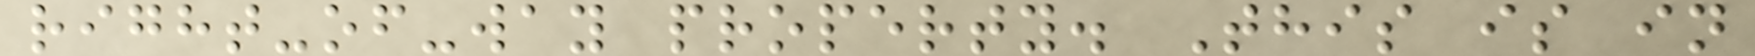right-of-way property. This is in
